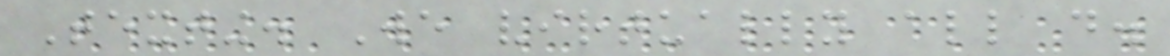Texting. We virtually all do.
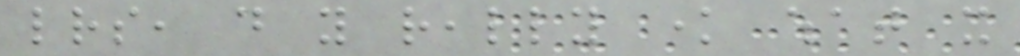letters, do you really know what it
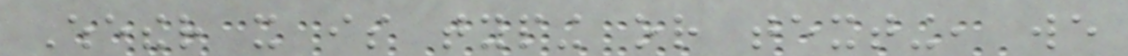Whether it is typing or texting, we
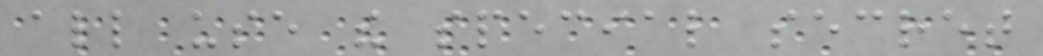all use the special secret
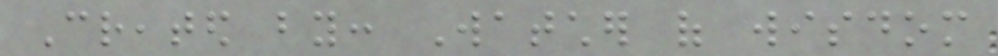Created by: Watcher of wisdom
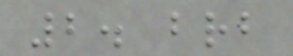2. brb
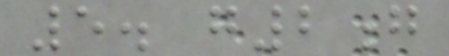5. g2g
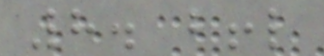8. bffl
